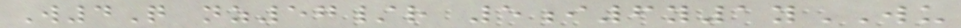W4Q nz57/r 5i6y1yWU
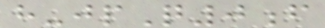h-jpQ0f
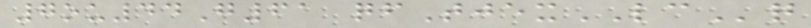7ou44G61 qfTjexLCq
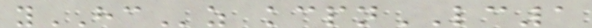yHCz kcpnLC1
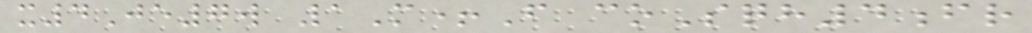x4Je7w 1M+F coSqh4fr
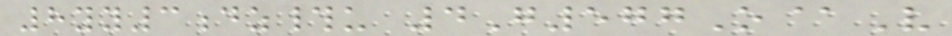8yy3dz#u 4G577O@V
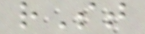rSt
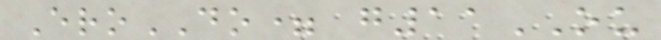EroDO= g11OU
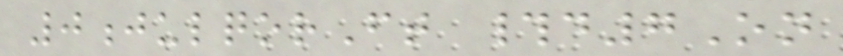0julqorFt #d7On
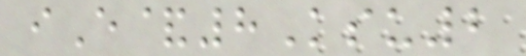iE&8Ksu2
